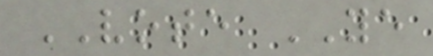VOTE YE
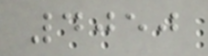4050
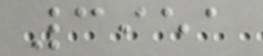3951
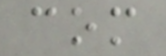com
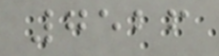7526
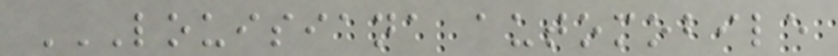LOUISIANA AUTOMOBILE
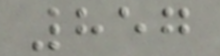857
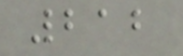212
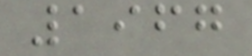1967
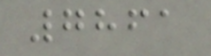7861
